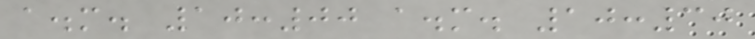a.m. 10:00 a.m. 10:30
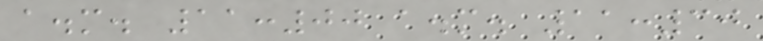a.m. 11:00 a.m. 11:30
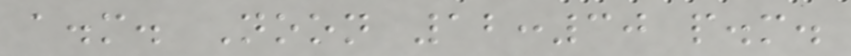a.m. Noon 12:30 p.m.
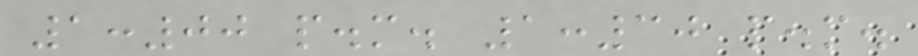1:00 p.m. 1:30 p.m.
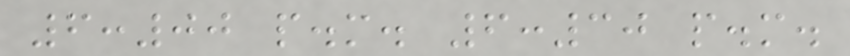6:00 p.m. 6:30 p.m.
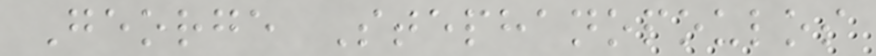George Stephanopoulos
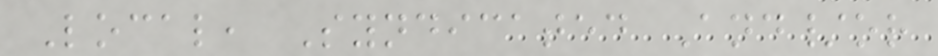Local, Syndicated And/or
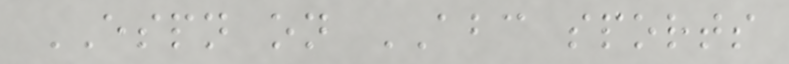ESPN on ABC sports
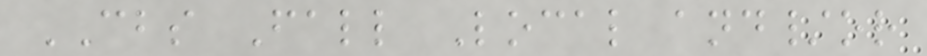CBS Fall Local and/or
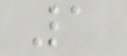1
